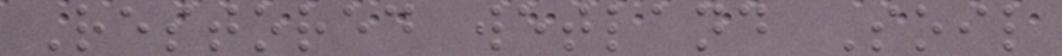Restored wetland Soil
